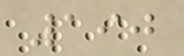190
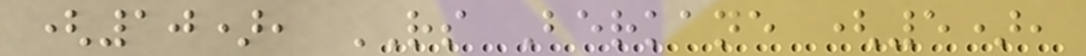(10), RS Berkane (5),
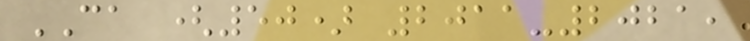CA (50) 2011-2021,
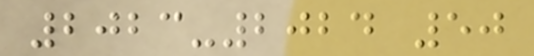2023-2024 50
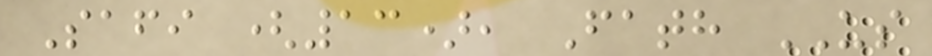Safi (13), Fath US
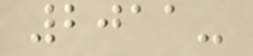2011-
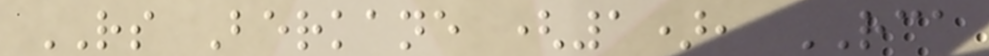RS Berkane (1), RCA
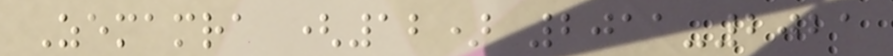Zemamra (12) 2011-2021
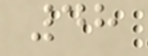48
